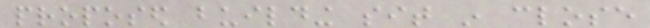proposed building sit in close
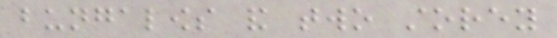bungalows and two storey
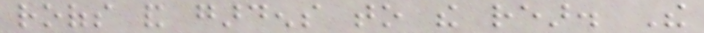roofs and gardens to the rear. The
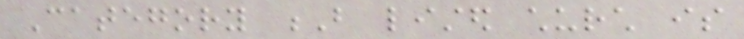Category B listed church is
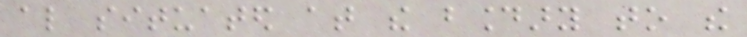also situated at the boundary to the
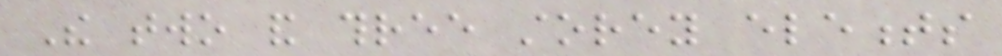The two and three storey elements
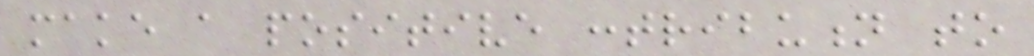make a positive contribution to
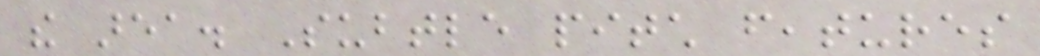the area. Subtle pitch features
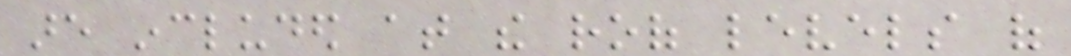are included at the roof levels of
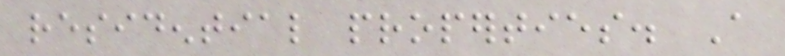residential properties. A
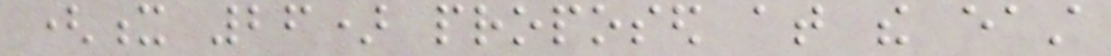(x 26) proposed at the east
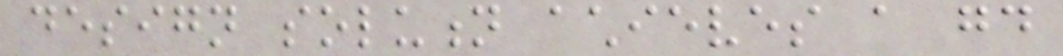design solution achieves a good
